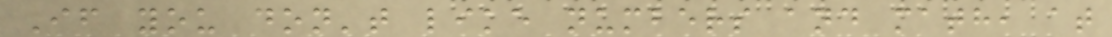If you don't like numbers and math, at
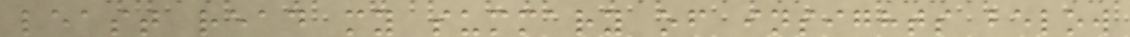least read my summary of insights below
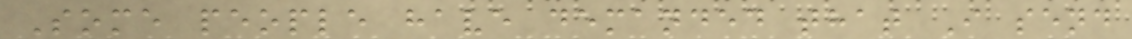Some people have demanded that I send
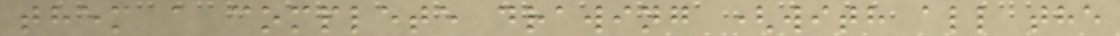them a complete drawing (with all the
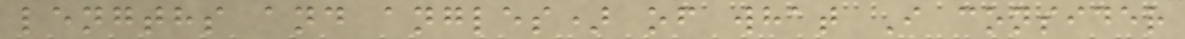lengths and angles) of what I consider
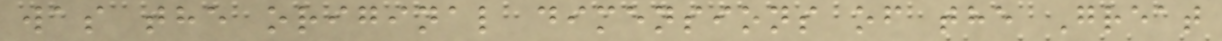was the original dimensions of the Great
